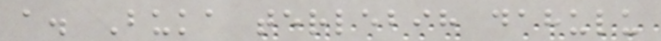a. Buka terlebih dahulu
